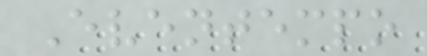Eventempo
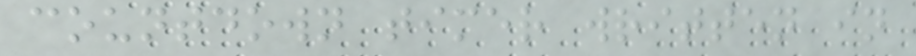countdown timer written in
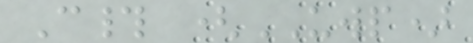C# (UWP)
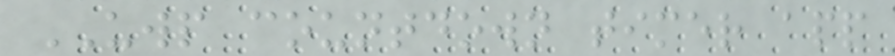UWP countdown timer app
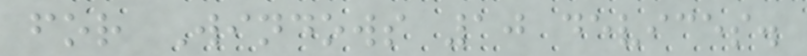for Windows 10 devices.
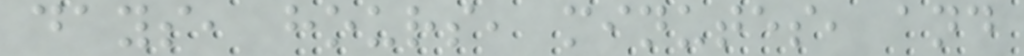days, hours, minutes, and
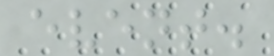event.
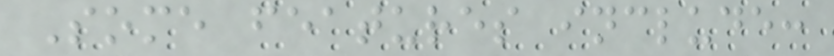Some features include:
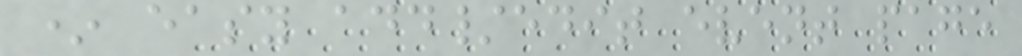* easy add/edit event page
